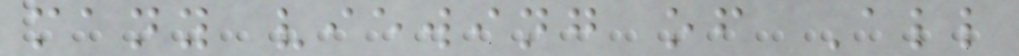many viewing of All
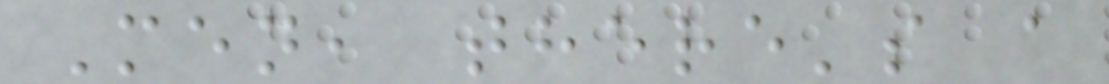Men, there's a
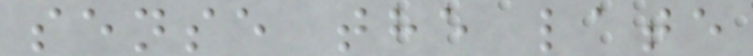sense the late
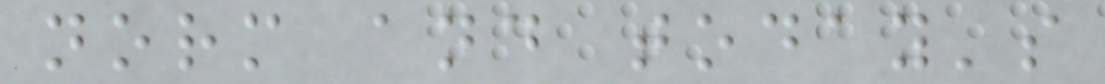norm and today's
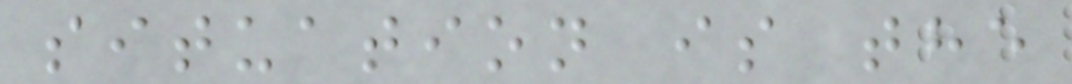situation is the
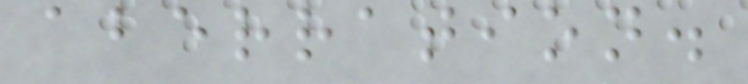aberration.
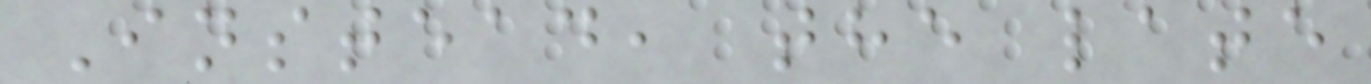Instead, the late
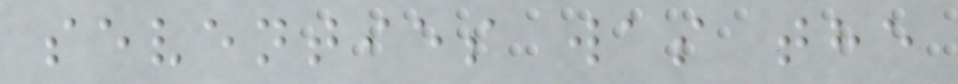seventies was the
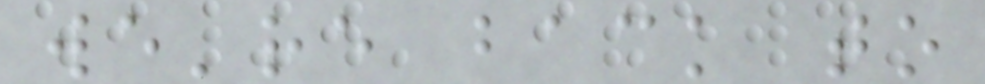we're back to
